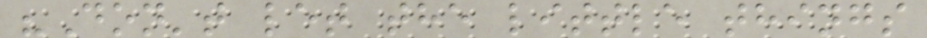"Don't let the little things
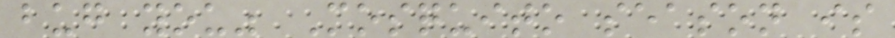bug you" Mosquito season is
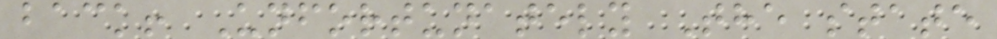back! Unfortunately The state
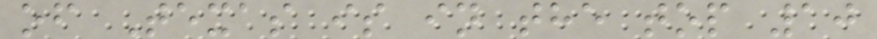of Texas is in the top 10
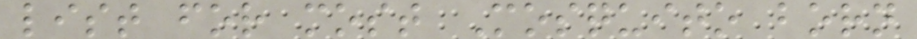list for most Mosquito born
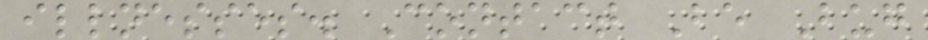illnesses. Contact Be Bug
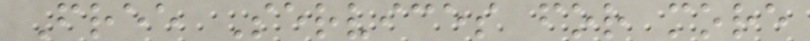Free Services for more
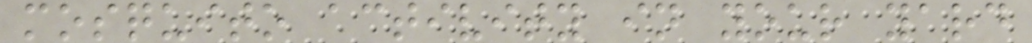mosquito activity in your yard
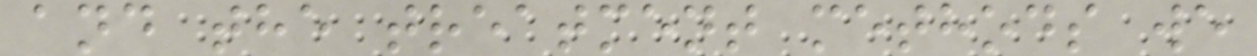and the treatment methods we
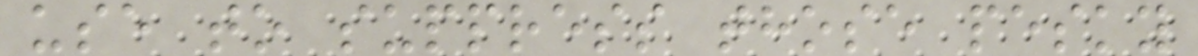use to suppress those pesky
